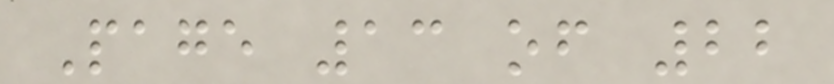Page 13 of 22
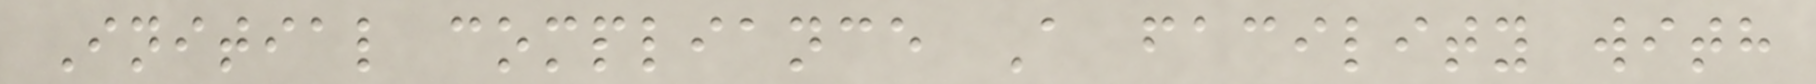Initial compliance A facility with
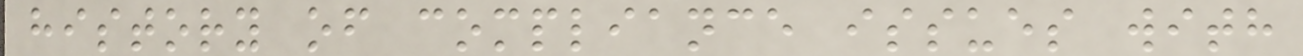history of compliance issues with
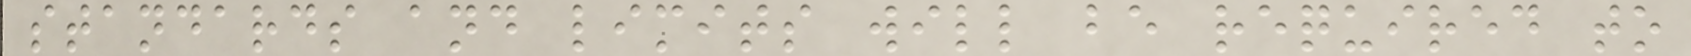standards and limits will be required to
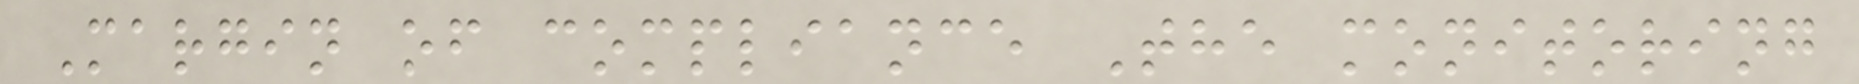Margin of compliance The monitoring
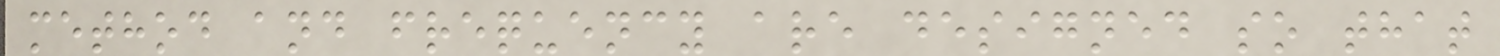method and frequency are designed so that
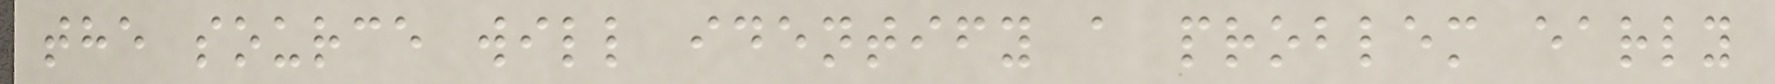the source will identify a problem early
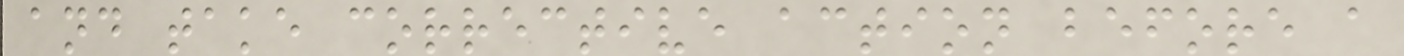and take corrective action before a
